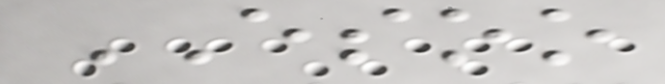ESOO
